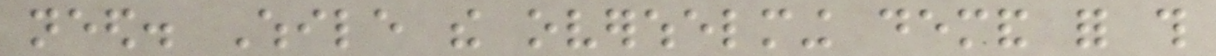need. While the overwhelming demand for this
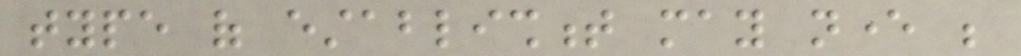type of establishment may never be
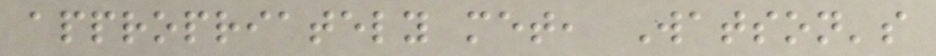appropriately met, Watson's
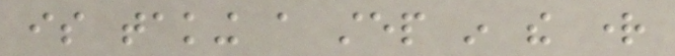is taking a step in the right
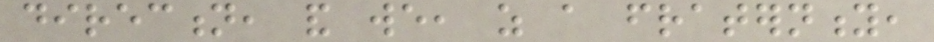direction, and we, as a fraternity,
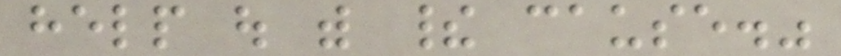help out with their cause."
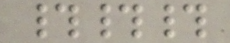###
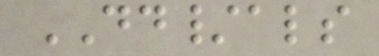DD/als
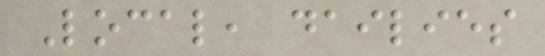Local, dailies
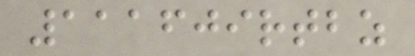111609rtbz
